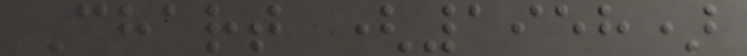Chart (1958)
